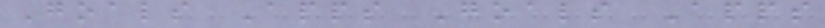Goals Apps Goals Apps
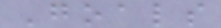Goals
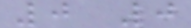0 0
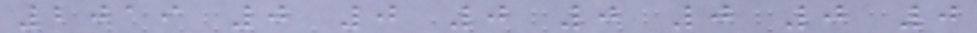2019 0 0 0 0 0 0 0
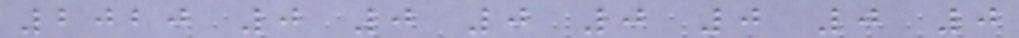2020 0 0 0 0 0 0 0
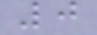0
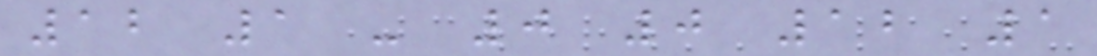12 1 - 0 0 12 1
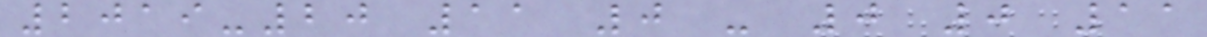2019-20 11 0 - 0 0 11
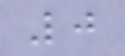0
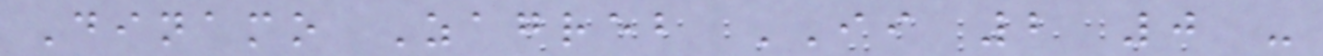Dinamo Zagreb II 2 0 -
